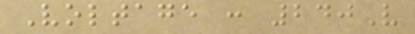Voltage : 240V
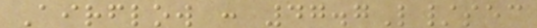Airflow : 47.7L/sec
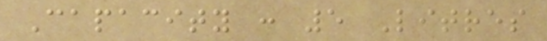Capacity : 5 Litres
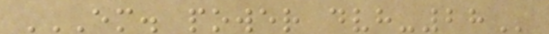EM. POWER DVH-28
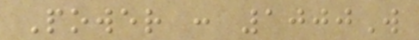Power : 1000W
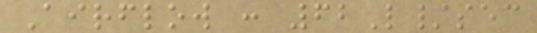Airflow : 62L/sec
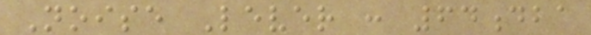Noise Lever : 64dba
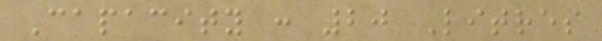Capacity : 20 Litres
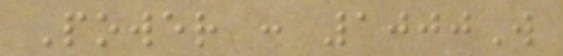Power : 1000W
